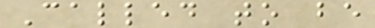Called to be
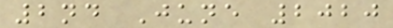2nd June 2020
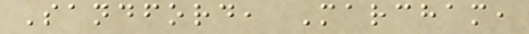Sandford, Marcham,
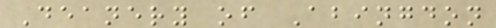Deanery of Abingdon
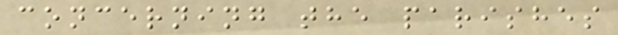concerning the parishes
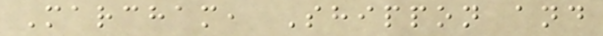Marcham, Shippon and
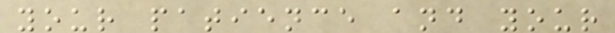your patience and your
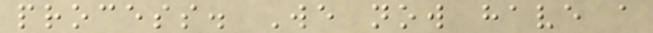process. We now have a
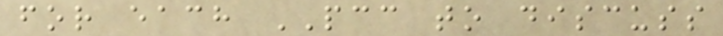for each PCC to discuss
